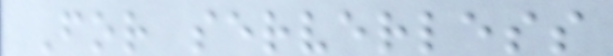For serverless
